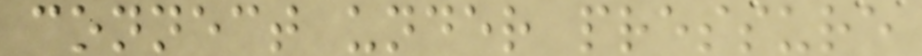connect under pressure
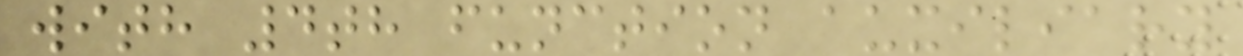with 4th function auxiliary
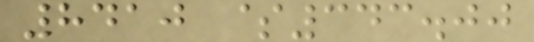8410 $343.00
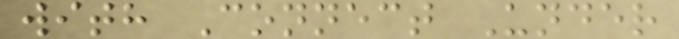with Connect Under
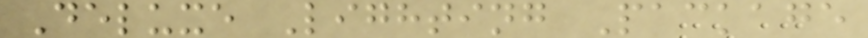Deluxe Lighting Package
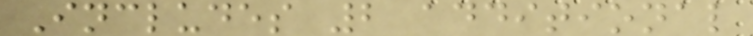Includes 2 additional
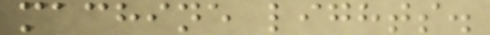machine lights.
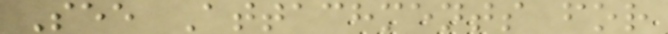See Attachments for
